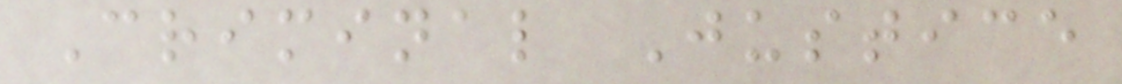Criminal Justice
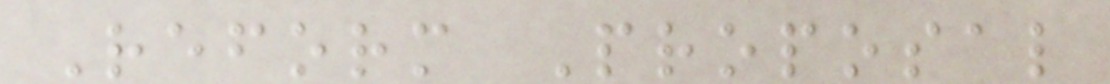Reform Proposal
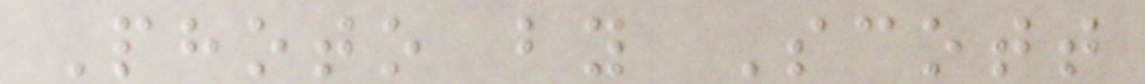Photo by Scott
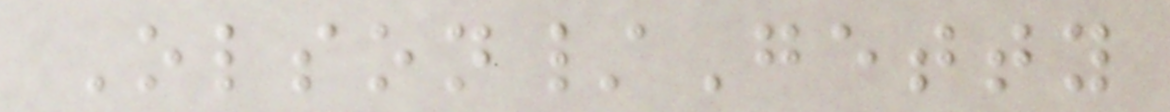Olson/Getty
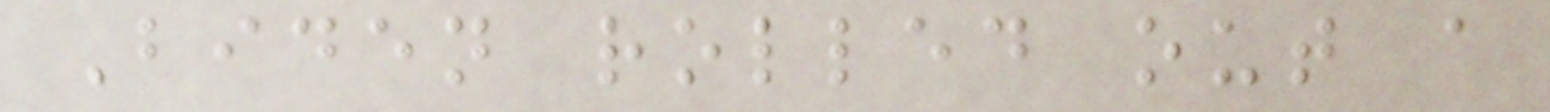Biden rolled out a
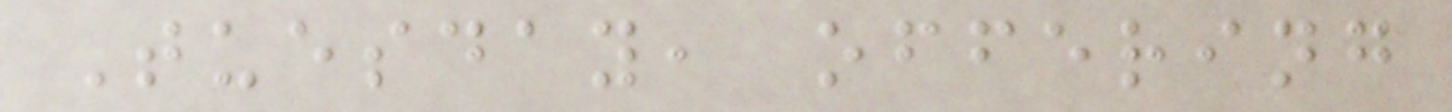Tuesday, offering
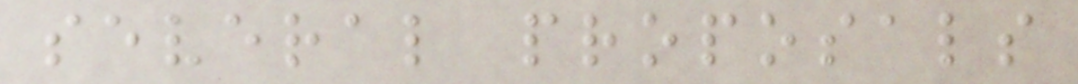several proposals
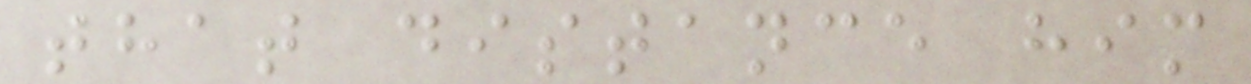that distance him
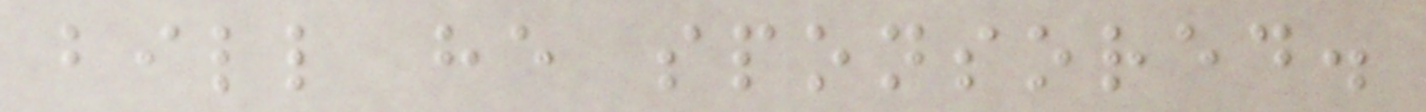bill he sponsored.
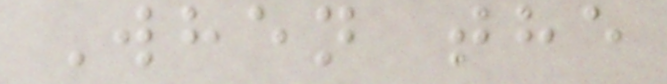When the
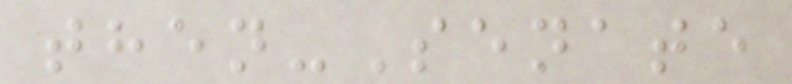then-Senate
